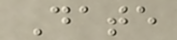Date
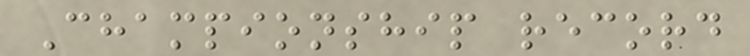Championship record
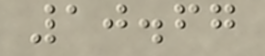10.67
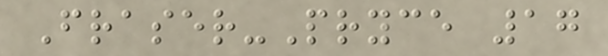Fraser-Pryce 17
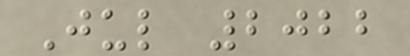Jul 2022
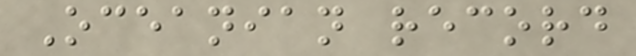Oceanian record
